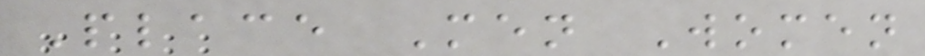Place Men Women
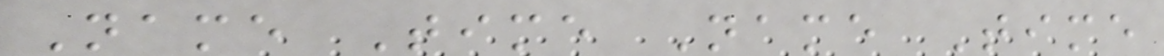Name Time Name Time
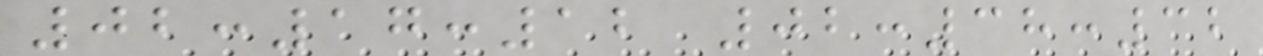02:17:12 02:38:32
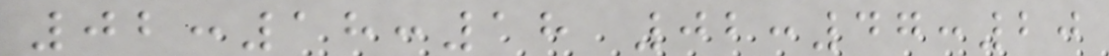02:18:18 02:47:20
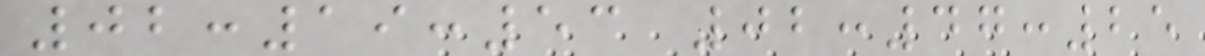02:19:53 02:47:25
